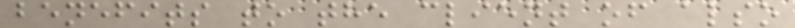benefits to the client of also
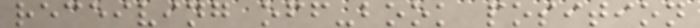receiving off-book position
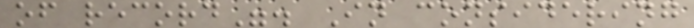of record". In considering
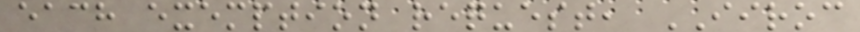each exemption request, IIROC
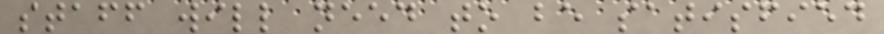staff will need to be satisfied
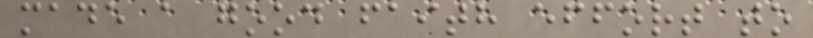made a good faith effort to
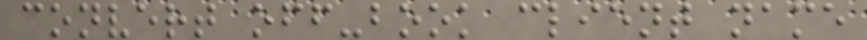convert off-book client name
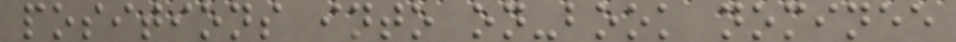positions into on-book nominee
